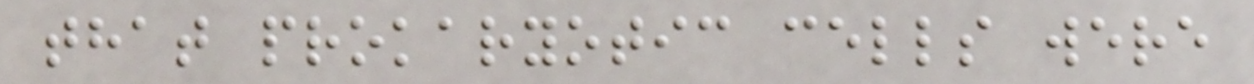that prokaryotic cells were
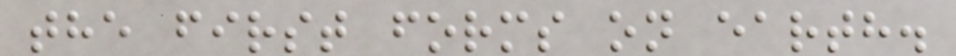the first forms on earth.
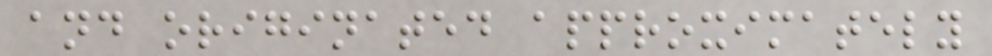and originated approximately
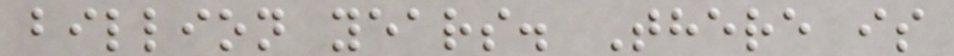billion years. There is
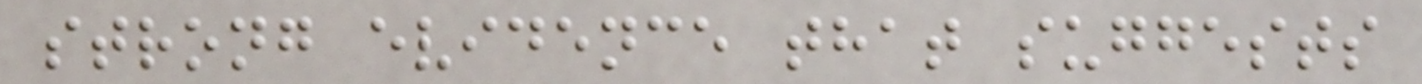strong evidence that suggests
